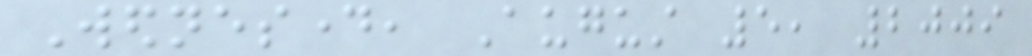Wednesday, August 5, 2009
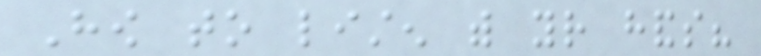How to listen with your hands?
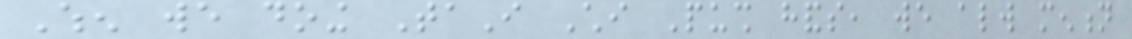When we doing TaI Chi Push hands, we always mention
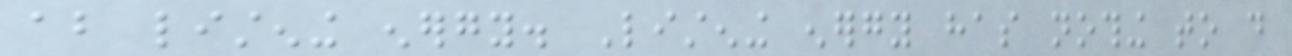about listening energy. Listening energy has nothing to do
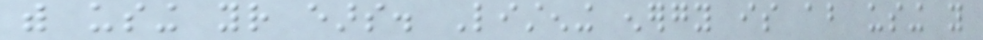with using your ears. Listening energy is about using you
